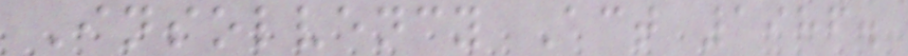Insolvency Act 1986.
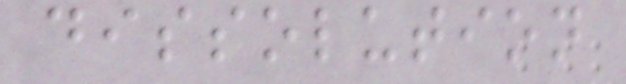dissolution
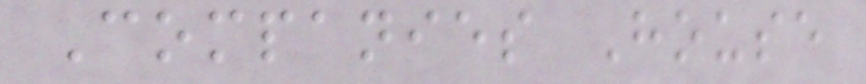Companies House
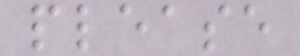please
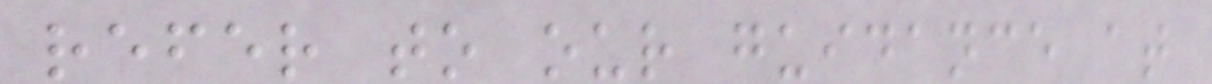refer to our guidance at
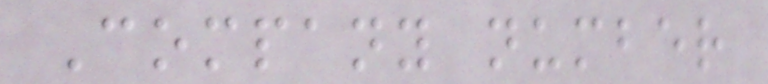Company number
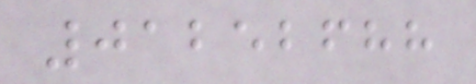01252688
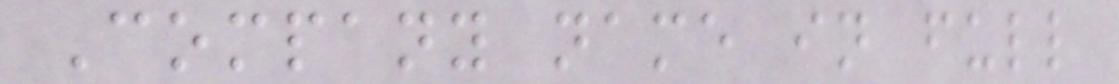Company name in full
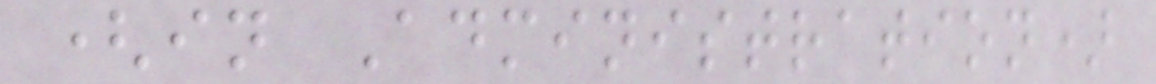(in Administration)
